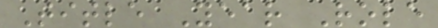Title Year Role
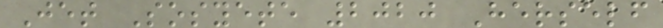Jet Sosyete 2020 Herself
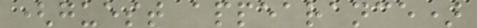(guest appearance)
